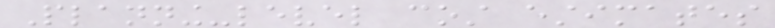Planning-level cost estimates
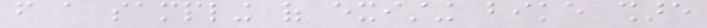from a sampling of existing bike share
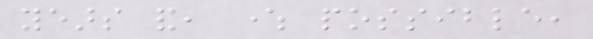years and, where possible,
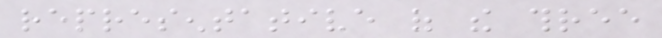representative of the three
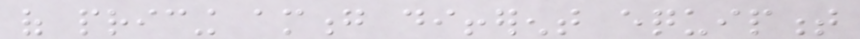of pricing among different equipment
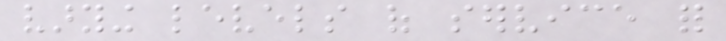varying levels of service for
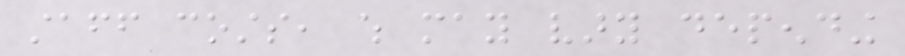staff costs, which may vary depending
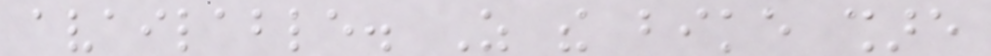available. As the bike share
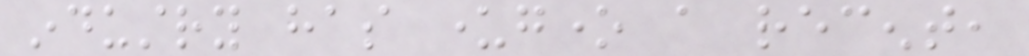industry has undergone a recent,
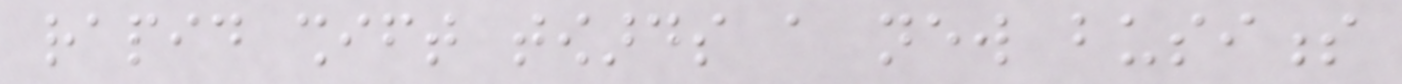rapid shift towards a new business
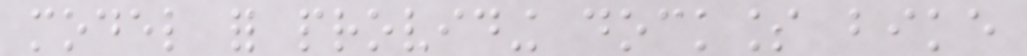model for providing dockless bike
